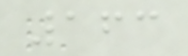163
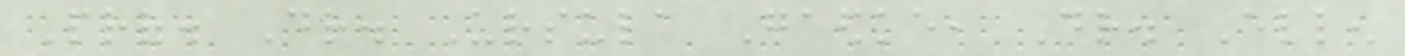Prof. Dr. Ursula Gaedke, Dr. Ellen
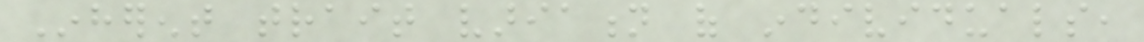Inherent trait variation of individuals,
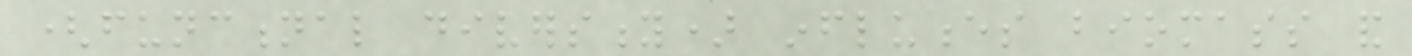(functional diversity) influences biomass and
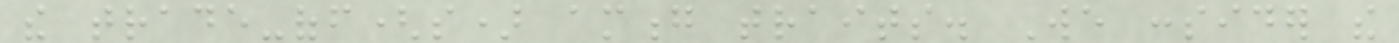the trade-off(s) among traits. We consider the
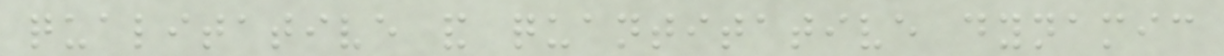qualitative and quantitative dynamic
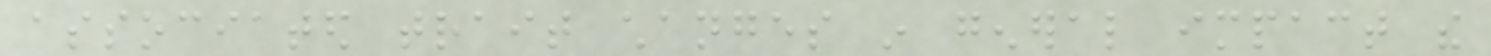associated trait changes in general impact the
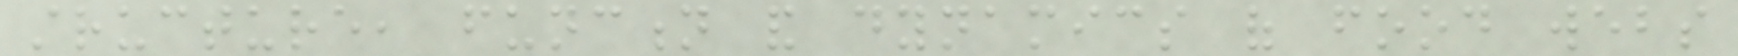structure, function and dynamics of food webs
